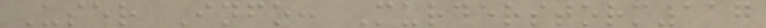User Info: Murderstorm117
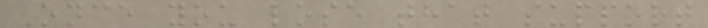Once you lose that support
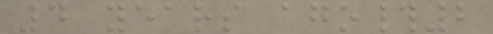4 years ago#2
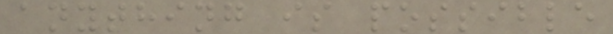anything is possible
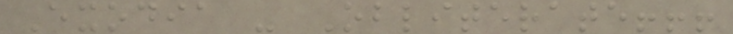Exodia - Obliterate!!!
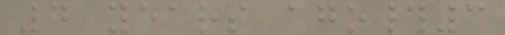4 years ago#3
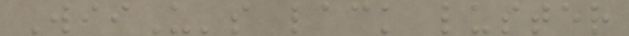WiiU's lack luster
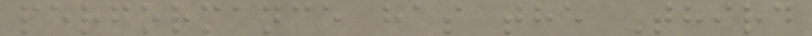performance has the Third
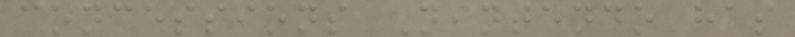concessions Nintendo has
